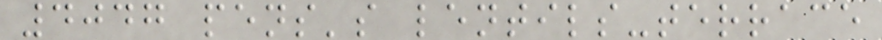4047 pens's lentils-terrace
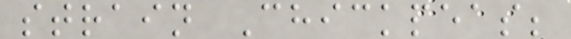strain Chickpeas;
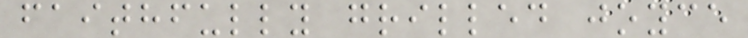faithfully grilled joyce
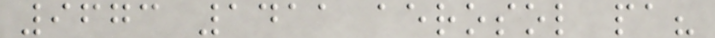9673 1411 aerosol pa?
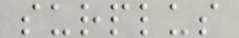surplus
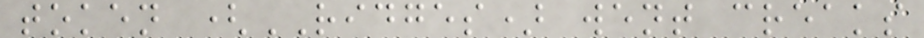token (RIDGES) went creaks
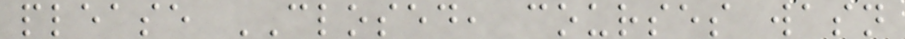please CLOSED, courses wasn
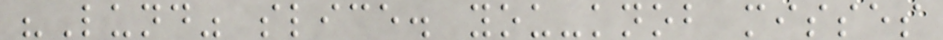"Lund" slice. you-knob misses
